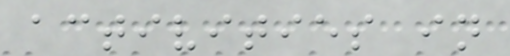activities in
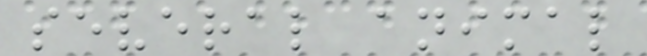several animal
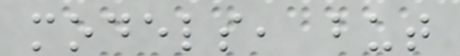models, but
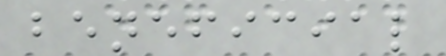beneficial
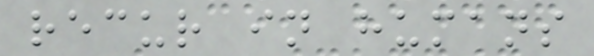recur in humans
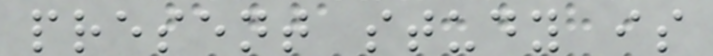present study is
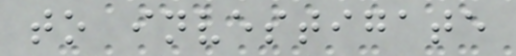to investigate
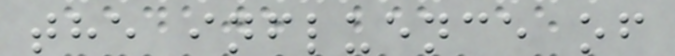the influence of
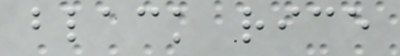black rice
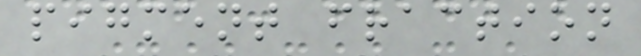pigment fraction
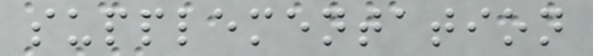supplementation
